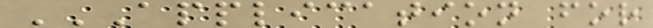APPLICATION FOR
